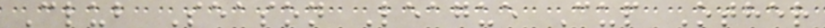Club Season League Cup Other
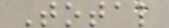Total
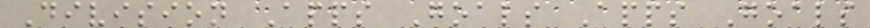Division Apps Goals Apps Goals
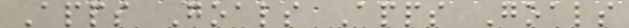Apps Goals Apps Goals
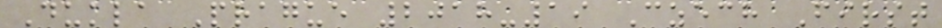Dukla Prague 2018-19 Czech First
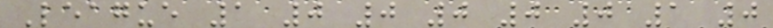League 1 0 0 0 0 0 1 0
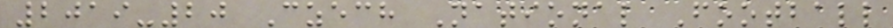2019-20 Czech National Football
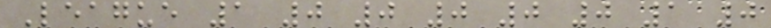League 1 0 0 0 0 0 1 0
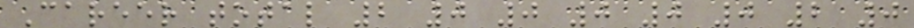Career total 2 0 0 0 0 0 2 0
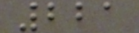221
